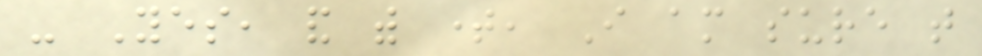- Yes, and with time, I am sure that
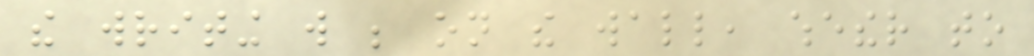the writing will be on the wall, whether to
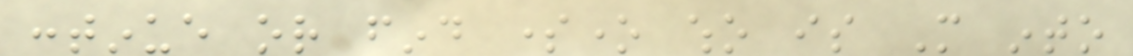continue or find someone who is More into
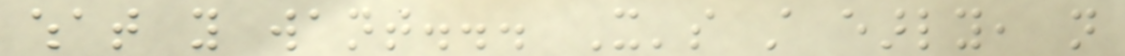what you want... It's still early, not
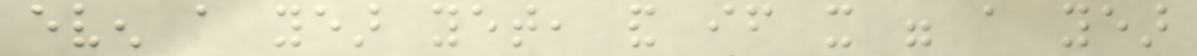even a year yet, and if it were a year
